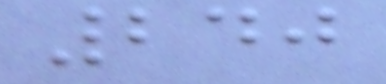240
